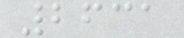2631
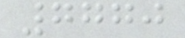7770
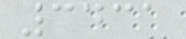3431
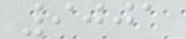9001
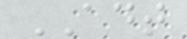ADT
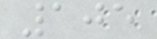105
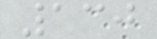130
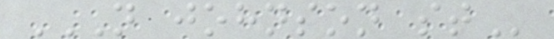N JOHNSON ST
